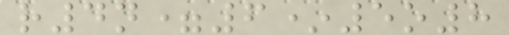r4n=6*5o8
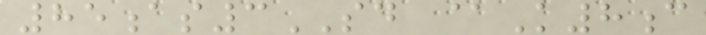85as3SD @K8c
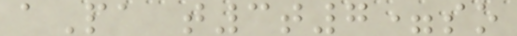aPa t3t7=so
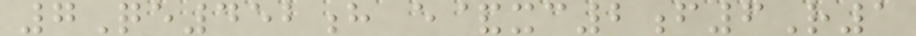7Qe452h e&xc2f6R1
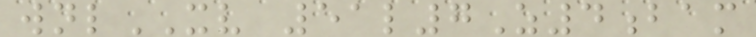wnlXV 51l7Z4bam
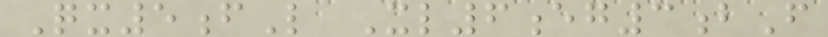Qx5fL Xl6eg3bF
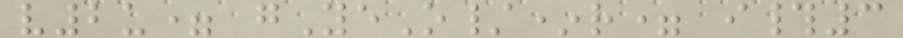v2u= gYeO/*r= i#3
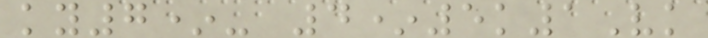ky7*- 4*5k1Vk
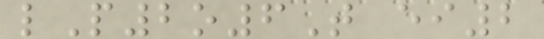lP2o6T ei2
